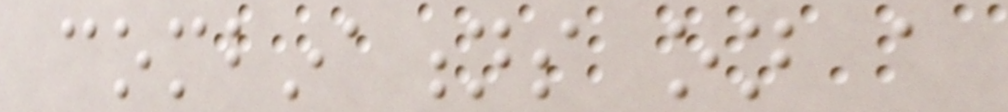combinations on a
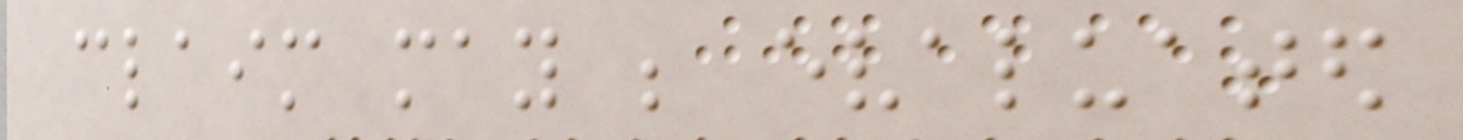claim may be evaluated
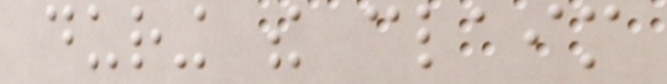during the claim
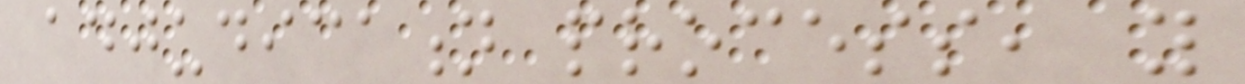adjudication process, you
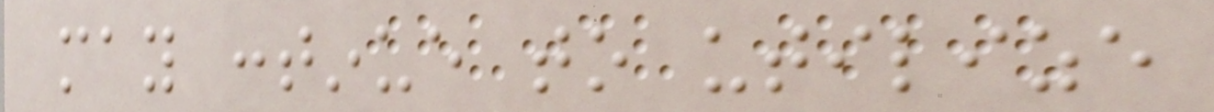may continue to utilize
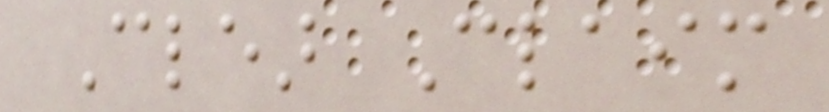Clear Claim
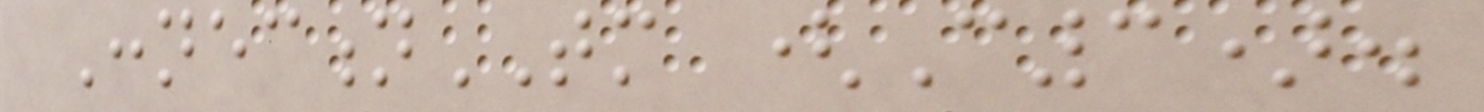ConnectionTM (C3).
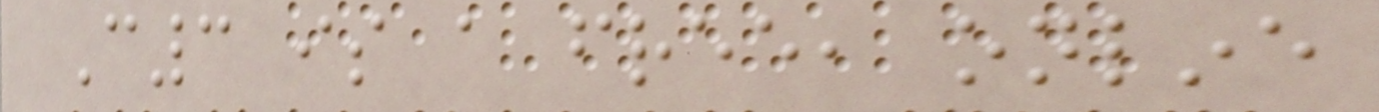C3 is a free, online
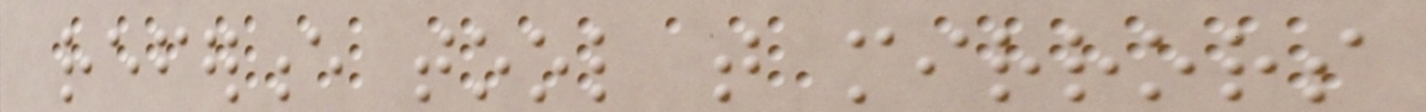reference tool that mirrors
